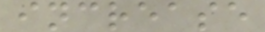increase
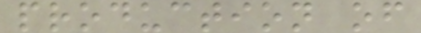production of
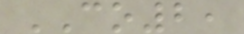CO2,
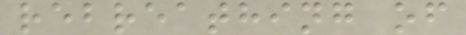rebreathing of
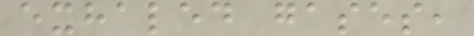exhaled gases,
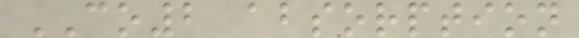CO2 absorption
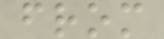from
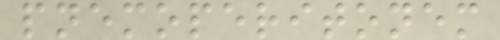pnemoperitonem
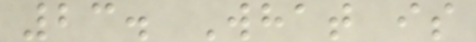23. What is
